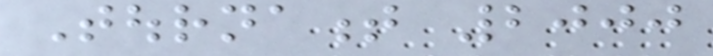Tournament 2000
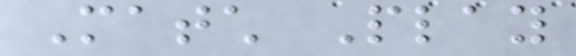Match Play
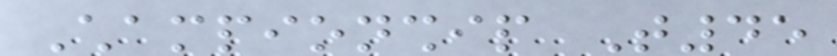Championship T45
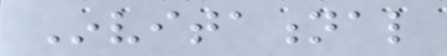Invitational
